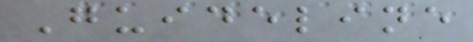Guideline
